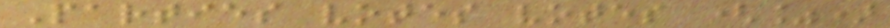Parties votes votes (%)
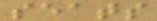seats
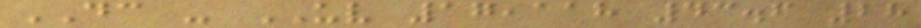DC - UV 17,118 43.6 28
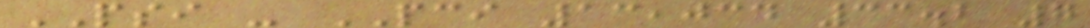PSI - PCI 13,034 33.2 7
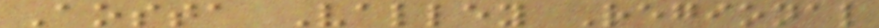Aosta Valley Regional
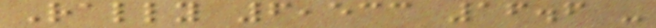Rally 6,533 16.6 -
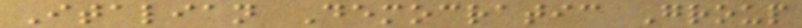Italian Democratic Group
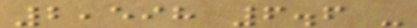2,598 6.6 -
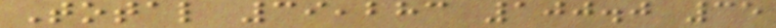Total 39,283 100.0 35
